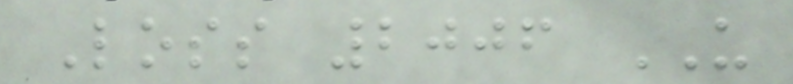Loss 2006 US
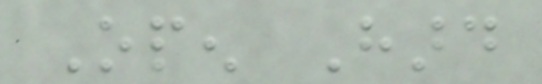Open Hard
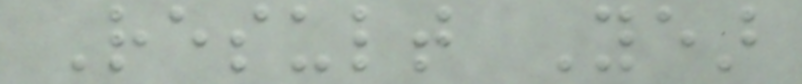Result Year
